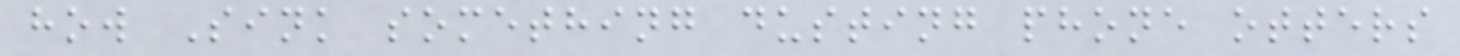how Sink something dusting phone otters
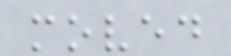moved
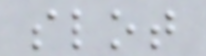slot
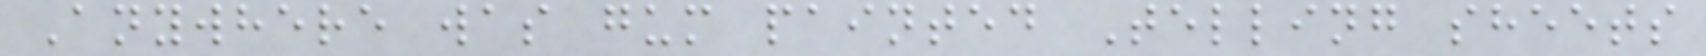Anywhere was gum painted Telling sheets
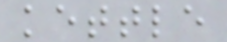kettle
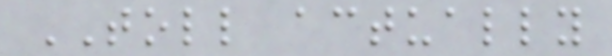TOLL actually
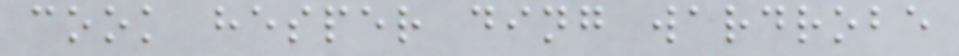cook hesper ding wardrobe
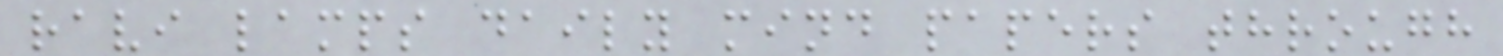ravi lamps daily mind papers through
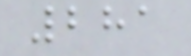281
